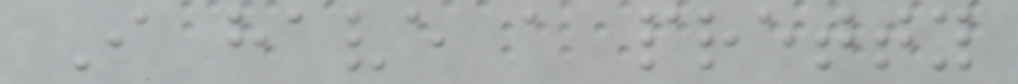I have a pretty
